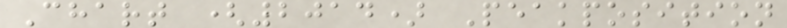Chart (2014) Peakposition
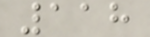118
